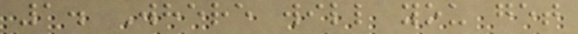1. Where will you get
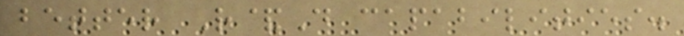better R&D capabilities.
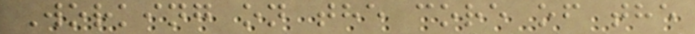Working on the core of the
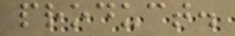product.
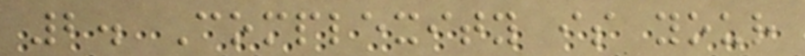2. Complexity is your
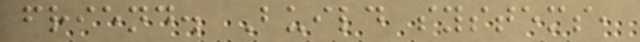friend. Build systems,
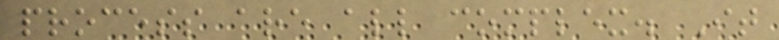process are all complex. It
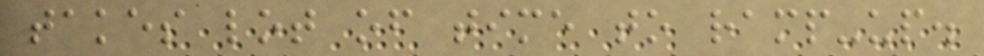takes lot of time to ramp-up.
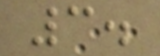3.
